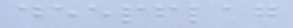deepflag
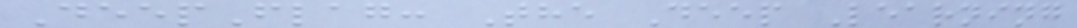DeepFlag: The Deep Learning
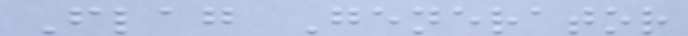Flag Generator
